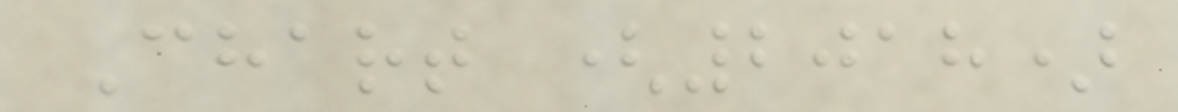Chart (2018)
